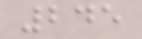245
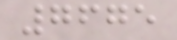7675
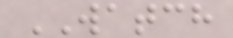WATCH
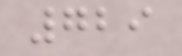729
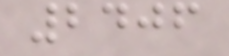2406
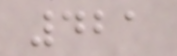421
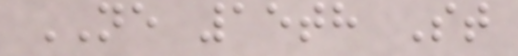NE 15th St
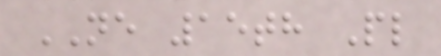NE 15th Pl
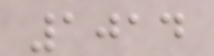1014
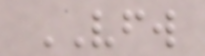VFW
